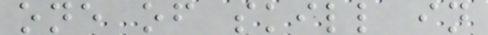one of skill in
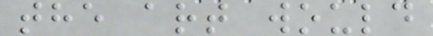the art would
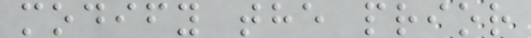modify the prior
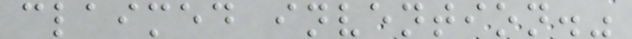claimed invention."
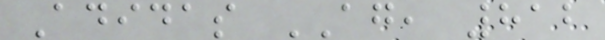Adidas AG, 812
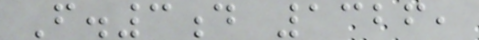F.3d 1326,
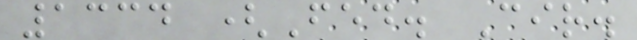1334 (Fed. Cir.
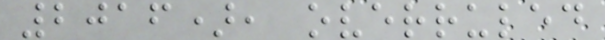2016), overruled
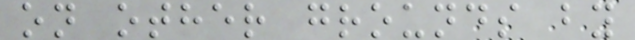on other grounds by
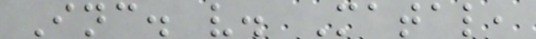Inc. v. Matal,
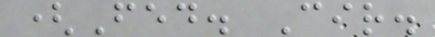(Fed. Cir.
